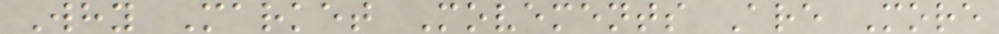Why Market Movements Are More
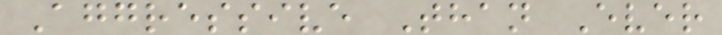Aggressive Than Ever
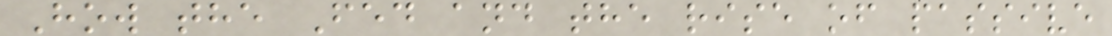How the Fed and the rise of passive
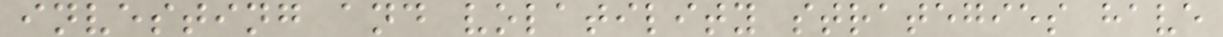investing and volatility strategies have
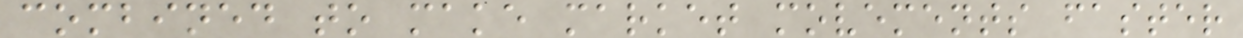combined to make market movements faster
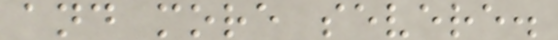and more severe.
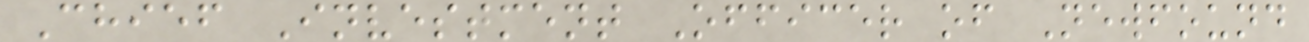Chief Investment Officer of Newfound
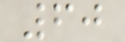60
